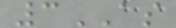3AS
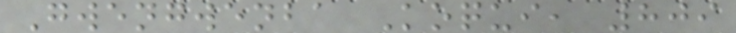Gwengwenba Koqui, 809
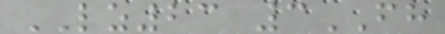LZ23 3FH
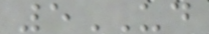5UD
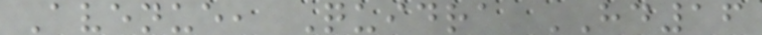Avenue, Quidra HD16
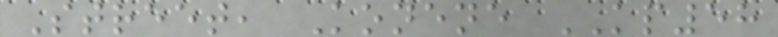Street, Konene KP58
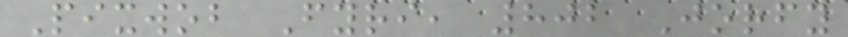Pixwob Fyri, 802 Jorfy
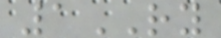1RY
